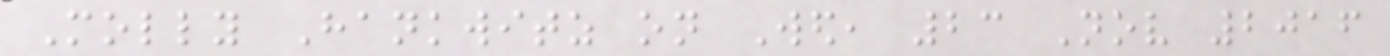Molly Hankwitz on Wed, 23 Nov 2016
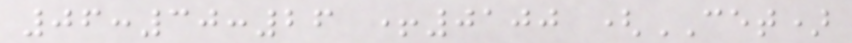06:30:26 +0100 (CET)
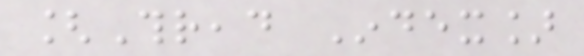[Thread Index]
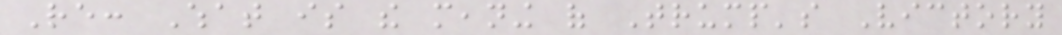Re: What is the meaning of Trump's Victory
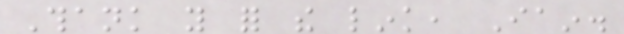Thank you for the link, Iain.
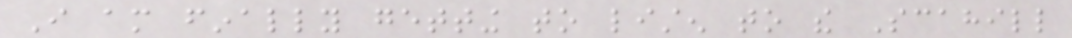I am finally getting to listen to the Scahill
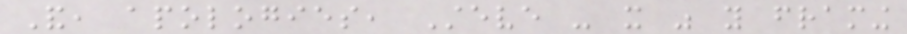And, apologies, Steve - it was you framing
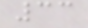33
